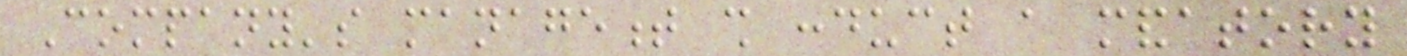Company's management shall conduct a mandatory
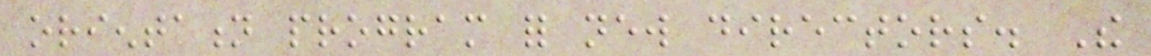orientation program for new directors. The
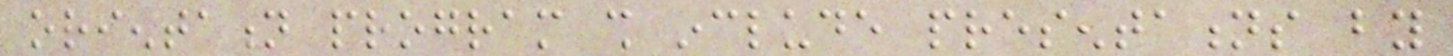orientation program shall include presentations by
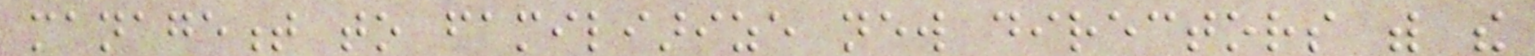management to familiarize new directors with the
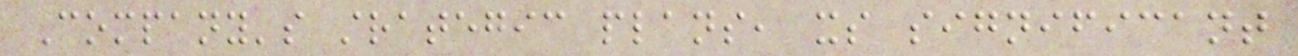Company's strategic plans, its significant
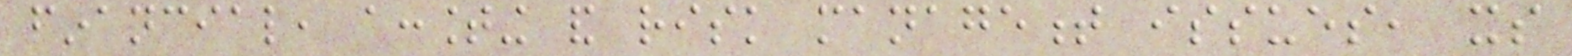financial, accounting and risk management issues, its
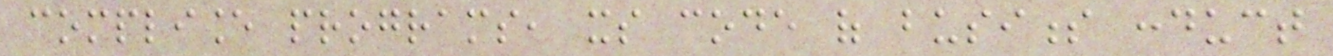compliance programs, its code of business conduct
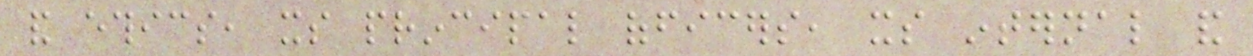and ethics, its principal officers, its internal and
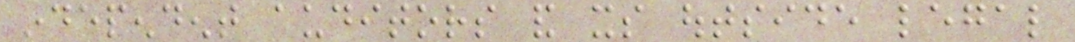independent auditors and its outside legal
